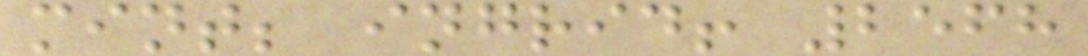mint; ingrid! 2568
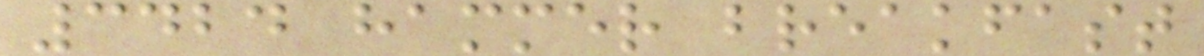3424 hammer breakfast
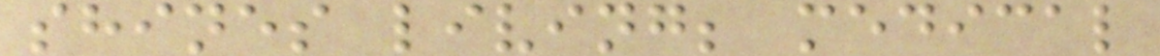shines living; medical
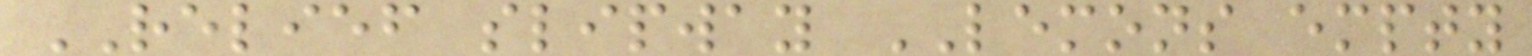RELIEF slipway LEMONS empty
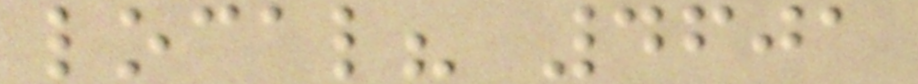local? 4601
